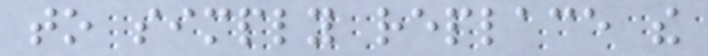to simply replace the
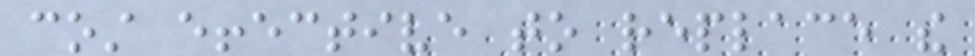cost effective to replace the
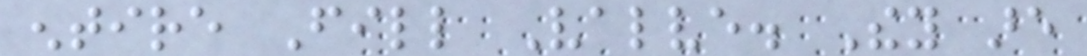entire Fill Valve. They are
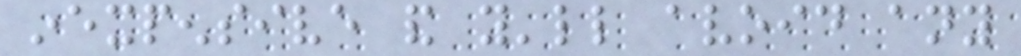inexpensive and you'll avoid any
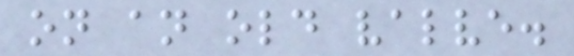on an old valve.
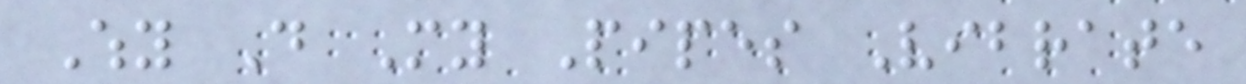Why Do My Pipes Vibrate
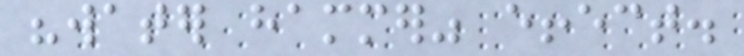"water hammer" effect.
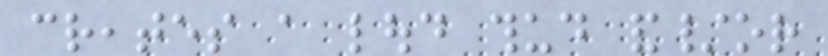creates a loud thud and/or
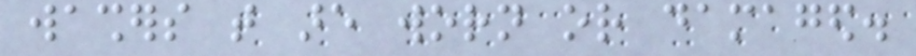washers that are worn or damaged.
